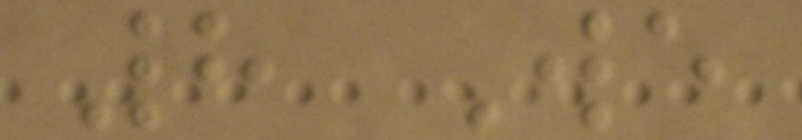8 We
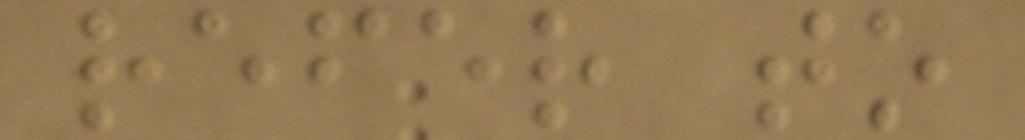refer to
